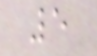5
